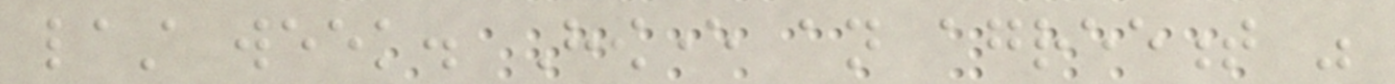last week. However an agreement was
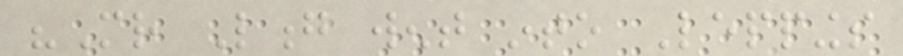"Mr Long went into Leppings
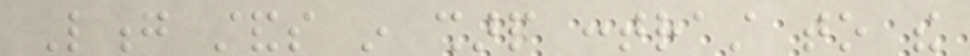Long stands in sharp contrast to the
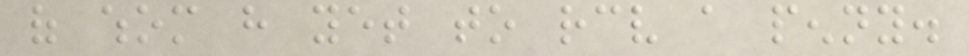of whom have yet to receive a penny.
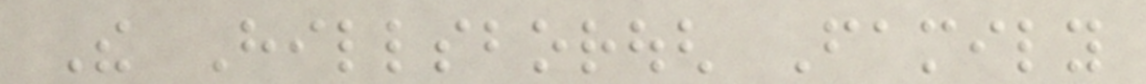The Hillsborough Family
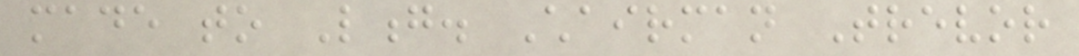made to Long. Chairman Trevor
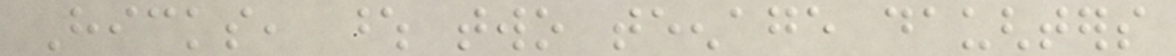Hicks, whose two teenage daughters
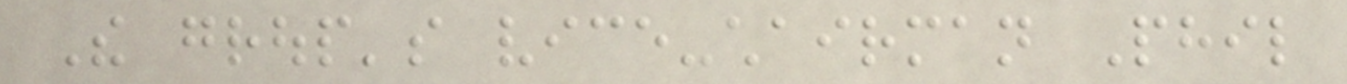The group's vice-chairman Phil
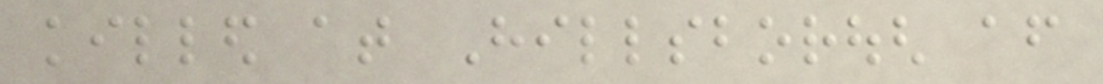killed at Hillsborough after
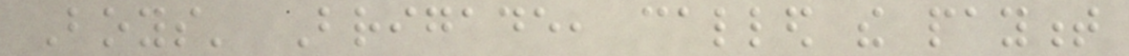Boys' Brigade, called the payment
